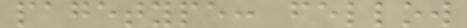pagetype: fellow
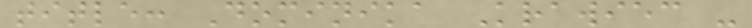title: Dominika Krawiec -
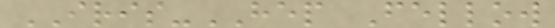IRIS-HEP Fellow
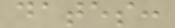dates:
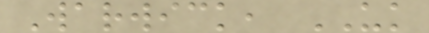Warwick, UK
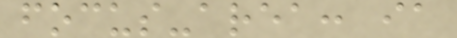focus-area: ia
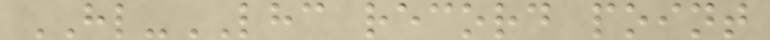HL-LHC record point
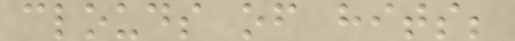clouds of hits;
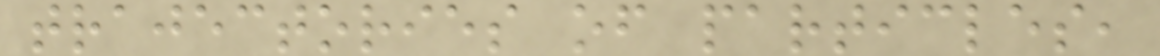trajectories of particles,
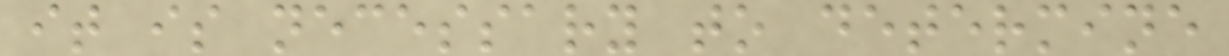it is necessary to determine
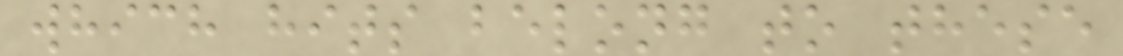which hits belong to these
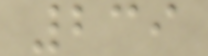239
